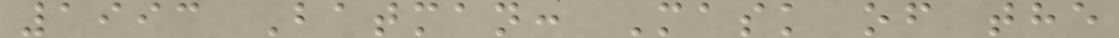1993 Batman: Mask of the
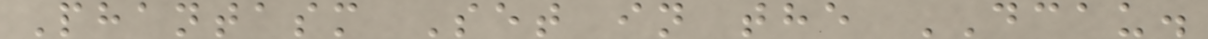Phantasm Set in the DCAU.
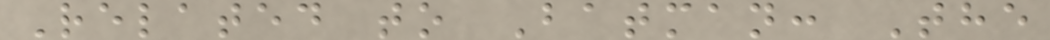Related to Batman: The
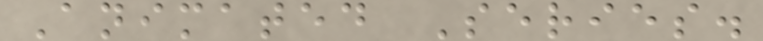Animated Series.
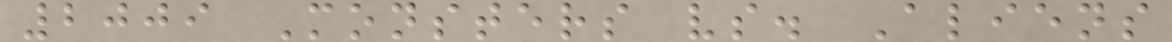2009 Monsters vs. Aliens
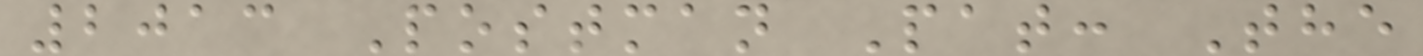2013 Postman Pat: The
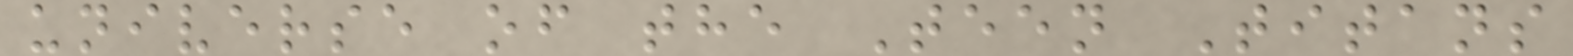universe of the Teen Titans
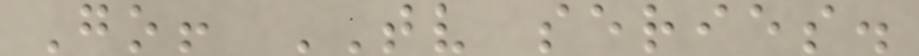Go! TV series.
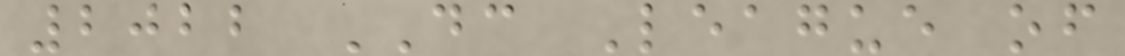2022 DC League of
